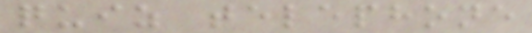quiz telephone
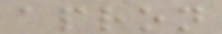apron
